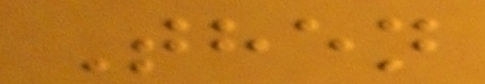Then
